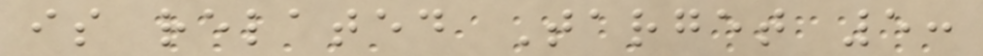is related Target 5:
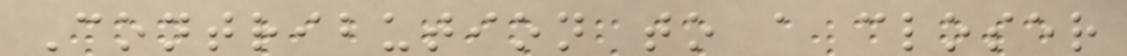Contribution to a closer
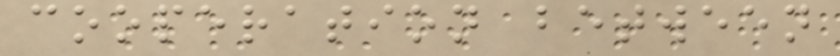cooperation between
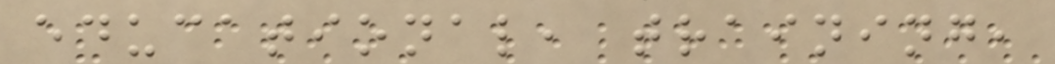educational, training,
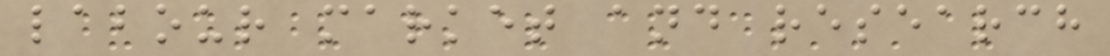labour market and research
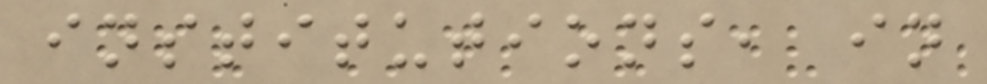institutions, in
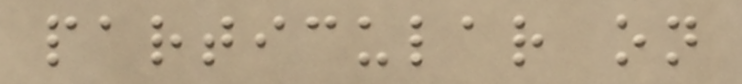particular on
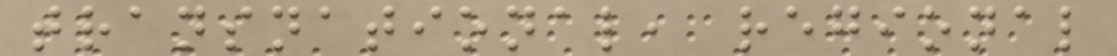transnational, regional
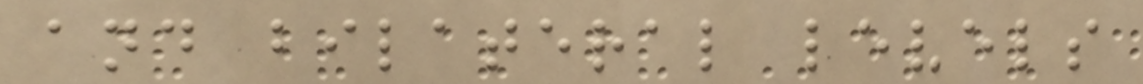and bilateral levels
